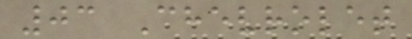03 Chevrolet
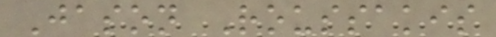Jason Roussakis
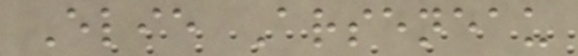Elie Arseneau
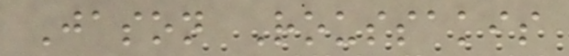Jason Roussakis
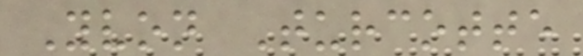Yvon Turcotte
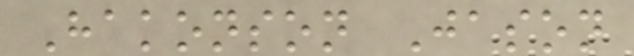Hakonson Jason
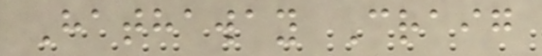Hathaway Craig
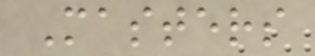Masters
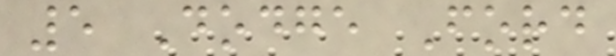5 Dodge Ford
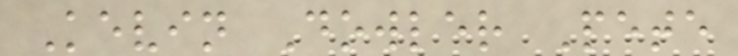Kevin Dowler Pete
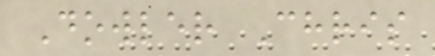Dowler Chris
